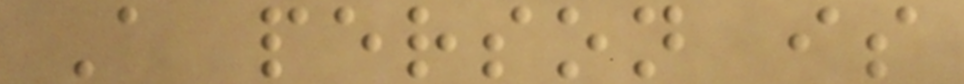A person is
